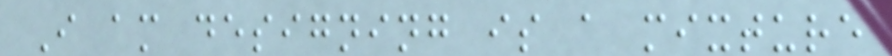I am designing is a mixture
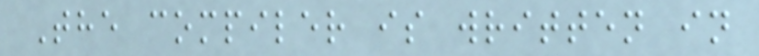The compiler is written in
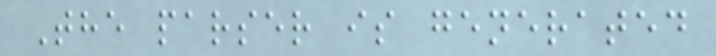The parser is generated
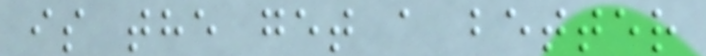is the get a better
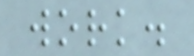work.
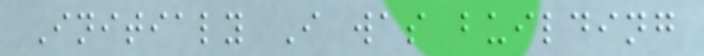Initialy I was building
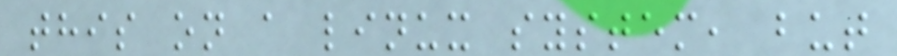this on a linux system, but
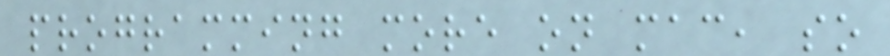programming more on mac, so
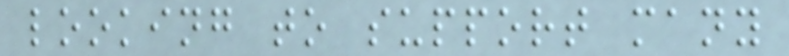looking to support many
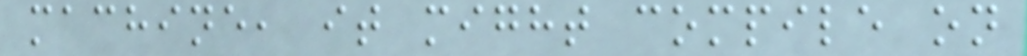machine, it might compile on
